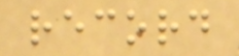record
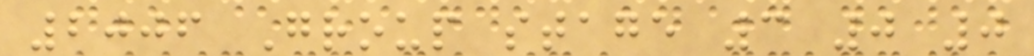2006 Group stage 3 0 0
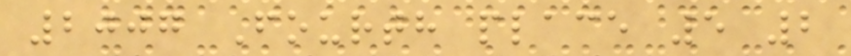2007 Fourth place 5 2
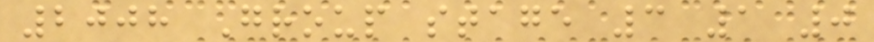2008 Group stage 3 1 0
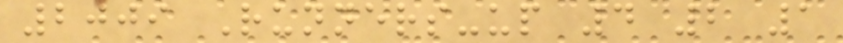2009 Runners-up 4 2 1
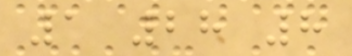1 28 8
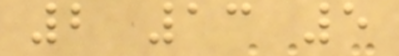2 13 5
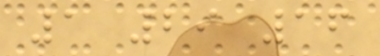1 29 16
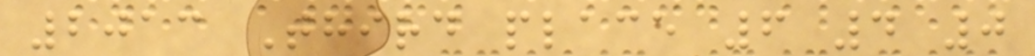2013 Third place 6 4 0
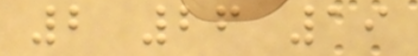2 26 19
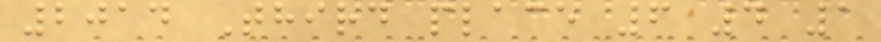2014 Third place 6 4 1
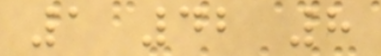1 42 8
